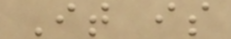It is
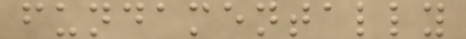fundamentally
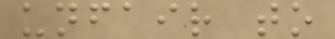unfair to
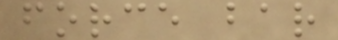force bar
